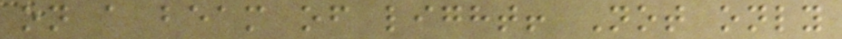on a beam of light! Not only
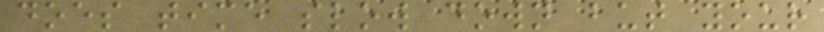does time slow down but your
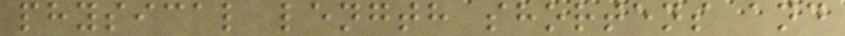physical length shortens and
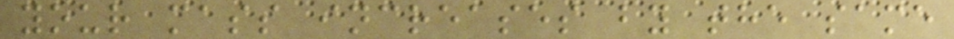your mass increases by the same
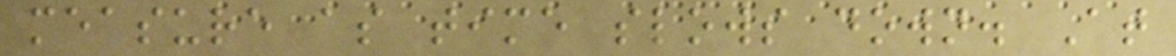measure as time slows down. At
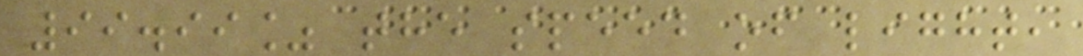99.99% the speed of light,
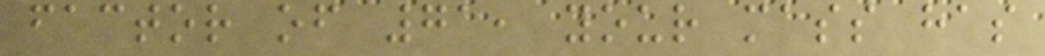factor of 71, your mass has
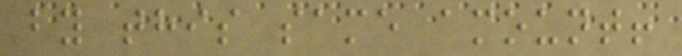by this same amount!
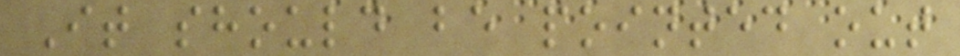It should be pointed out
